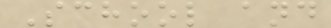School and
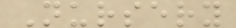Nursery
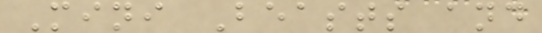Mini Beasts and
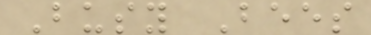Busy Bees
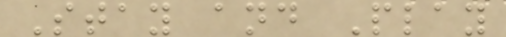Stay and Play
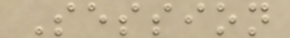Session
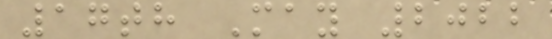17th May 2022
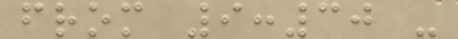from 9:30 -
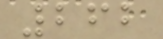262
